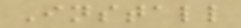Install
